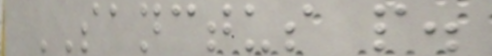SANCTUS p.
